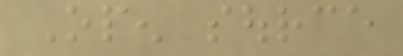Open source
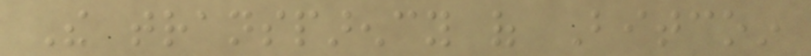The transparency of Bitcoin
